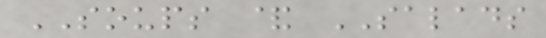SOUPS & SALADS
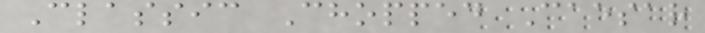Classic Chopped Caesar
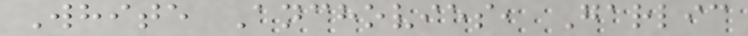White Anchovies, Garlic
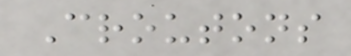Croutons
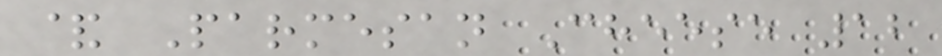& Parmesan Cheese 12
